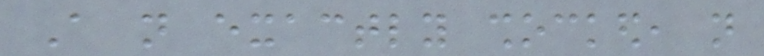A not exactly shocked, not
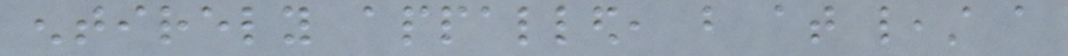entirely appalled, but at least a
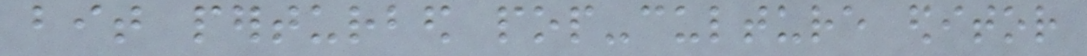bit perturbed pop-culture editor
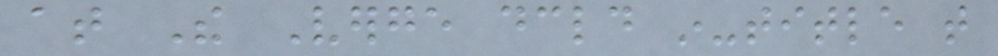at The Verge declared in-title that
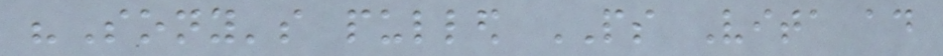"Sony's pulled PS Vita ad
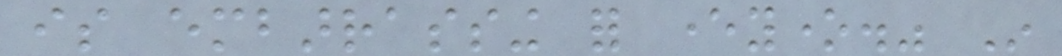is embarrassing for everyone." In
